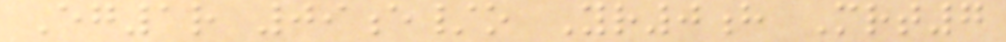Eg1r 09e/o Yr0h Mrt7
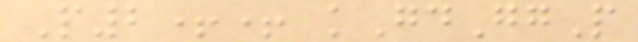P2++ kGdGgP
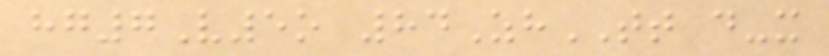hg7V5o 84ZhTT d-x
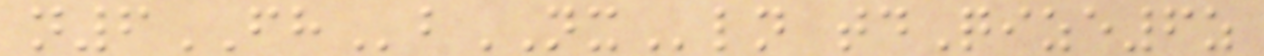n6FHbNXln tdQize6z
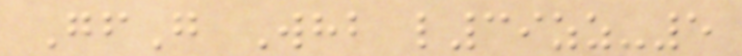GfG Whb l39zz-5
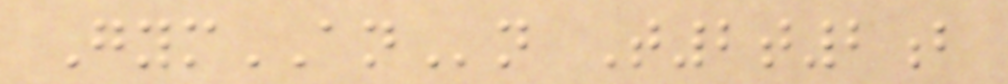GymANn T2t2b
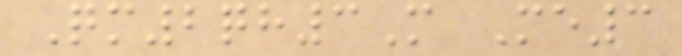Qm2qh3M Me3
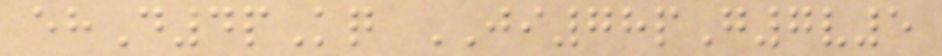ehD4pKq JI78pG7v5
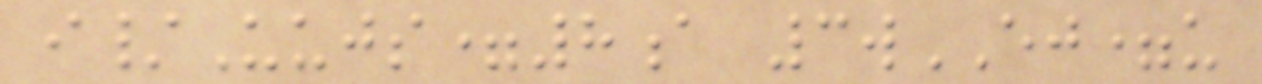i/Uujs=8a 3wEJ=u
